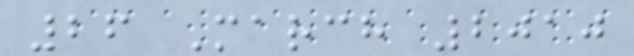26 March 2010
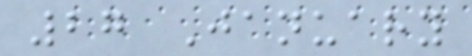27 January
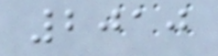2010
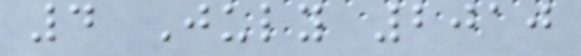4 July 2010
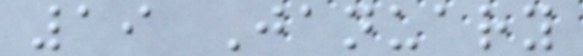19 January
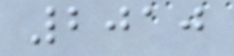2010
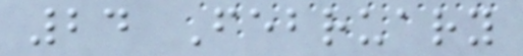24 February
